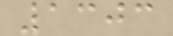1303
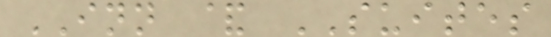INN & SUITES
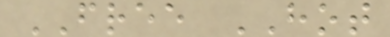FREE HOT
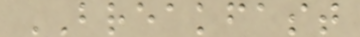BREAKFAST
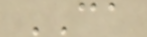CA
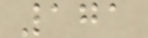171
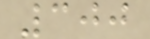300
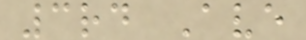3rd Ave
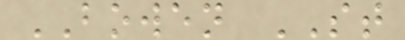BOWEN ST
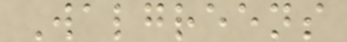Walgreens
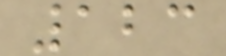123
